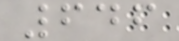646
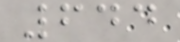644
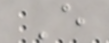E
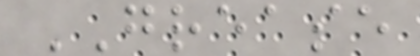GREASE
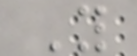Y
